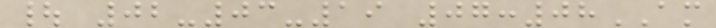| 02-03-19 07:08AM
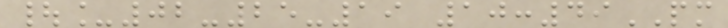|_02-25-19 10:49PM
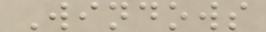Windows
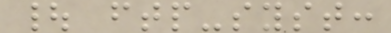| ftp-syst:
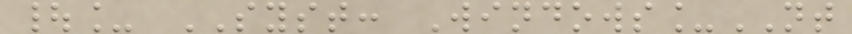|_ SYST: Windows_NT
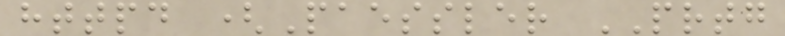httpd (Paessler PRTG
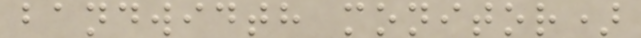bandwidth monitor)
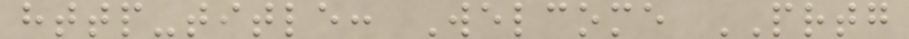http-title: Welcome PRTG
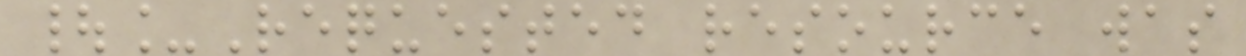|_Requested resource was
